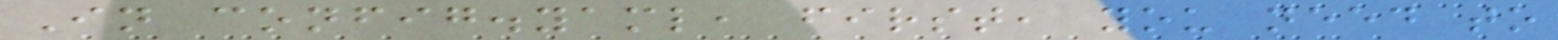In config.yaml, first, you need to
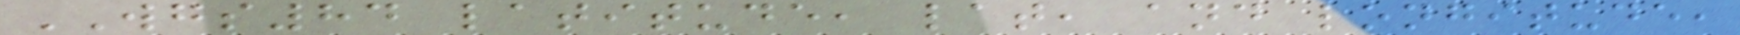WGS84 latitude, lat, and longitude,
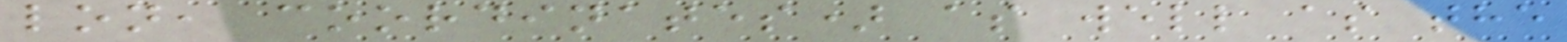lon, coordinates) as well as the
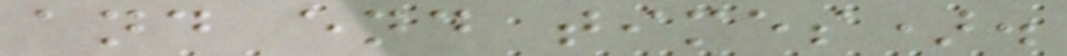and end times).
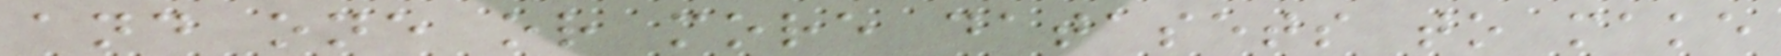and one or more datasets to make
